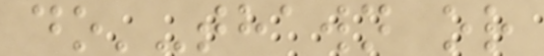do'-thawn or
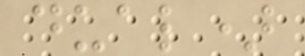dual)
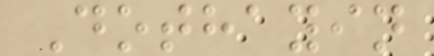Dothayin
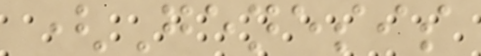(Genesis
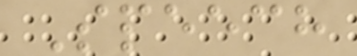Speech
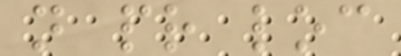n pr loc
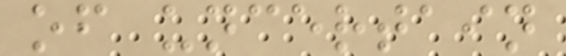of uncertain
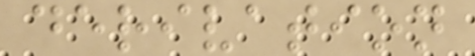derivation
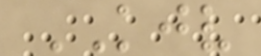KJV
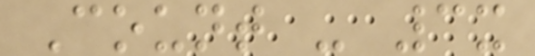Count - 3x
